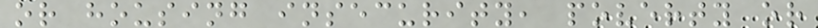or housing insecurity, poverty or
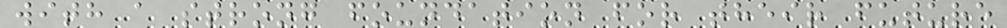with a strong foundation for their future
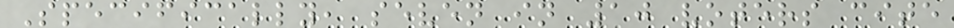Specifically, seven in 10 voters cite
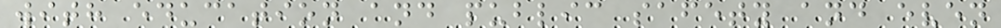with education and public safety and even
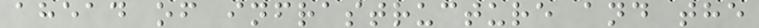ahead of infrastructure and the
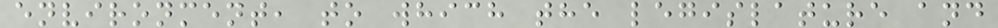environment, to which the legislature and
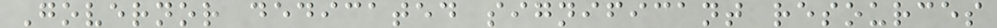Governor dedicated significant resources
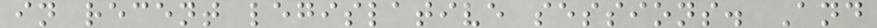in recent legislative sessions. And
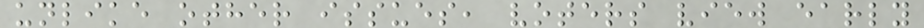unlike other issues, voters view early
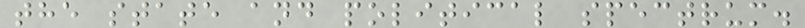the state and political spectrum.
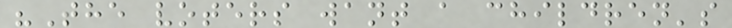"The voters want a children's
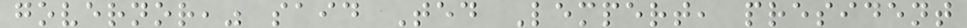governor," said Ted Lempert, president
